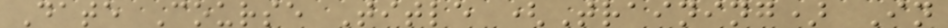Date Course Title (Training) In
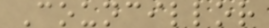Councillor
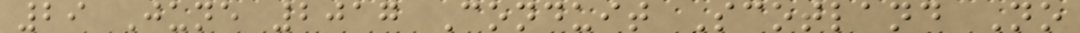29 June 2017 Conduit Scotland No
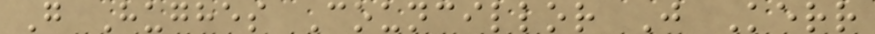G Hughes Councillor J Kerr
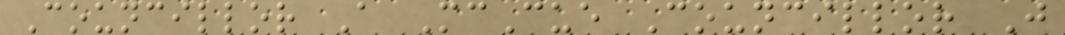Councillor A McCue Councillor J
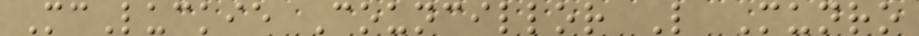McLuckie Councillor L Munro
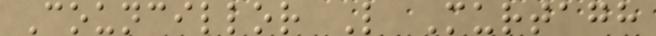Councillor L Murtagh
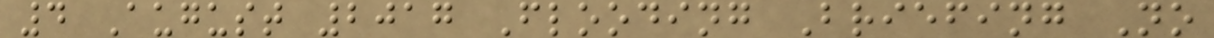4 August 2017 Flooding Briefing No
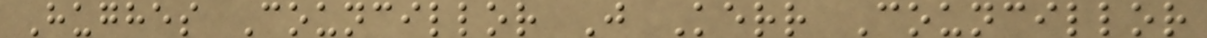Hughes Councillor J Kerr Councillor
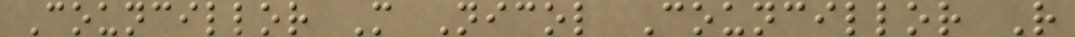Councillor M Nicol Councillor R
